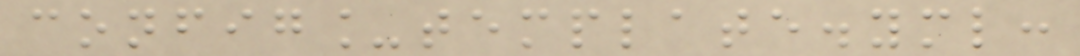config_template.yml:
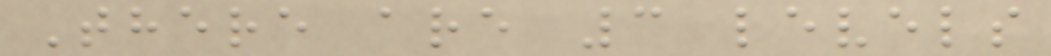There are 3 levels
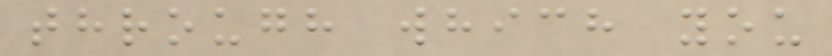through which you
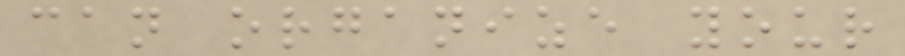can organize your
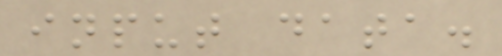input data.
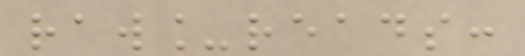raw_reads:
